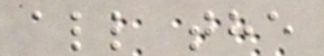all the
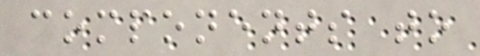components to
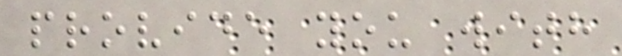provide you with
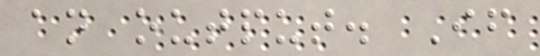an output. If
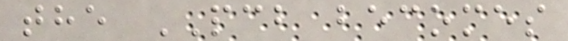the PCB becomes
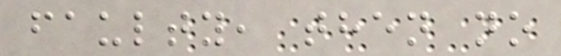faulty, then no
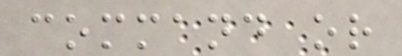command or
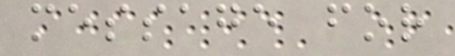message for
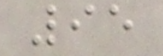95
